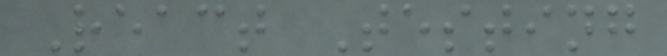React Testing
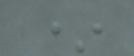*
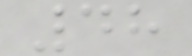48
